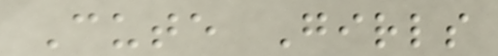Cute Girls
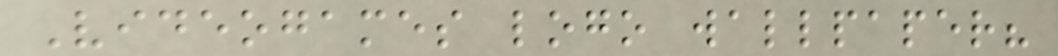Videogames logo wallpaper?
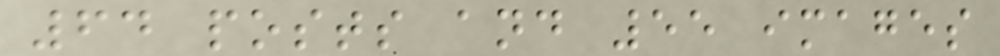64 posts and 55 images
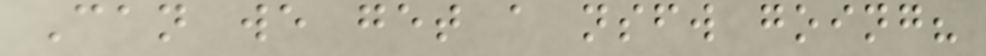Can we get a nsfw going?
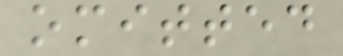omitted
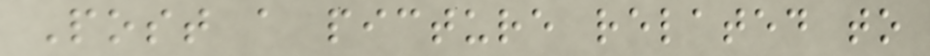Post a picture related to
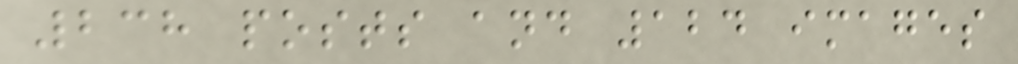238 posts and 124 images
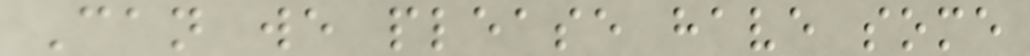Can we please have some
